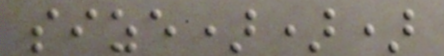size)))
